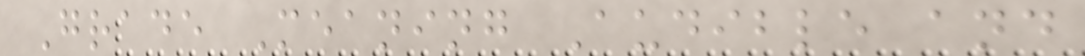Grade Meaning Audible and
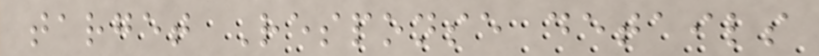target Response details
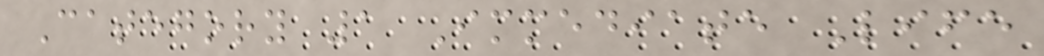Category 1 Immediate Life
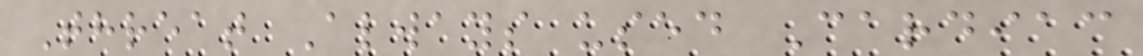Threat Always used Cardiac
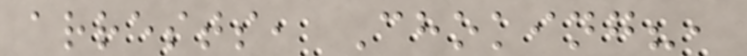arrests, Choking?,
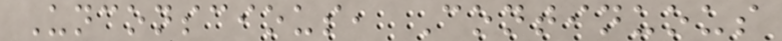Unconscious, Continuous
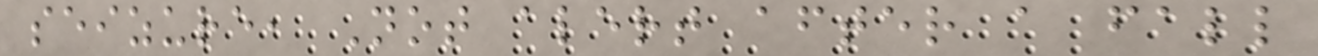seizure, Not alert after a fall
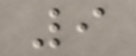9
